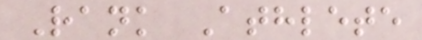Rank Athlete
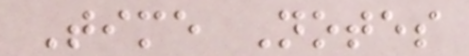Time Notes
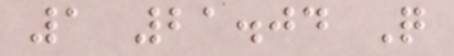1 21.04 Q
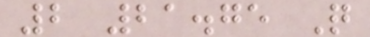2 21.75 Q
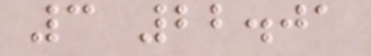3 22.01
